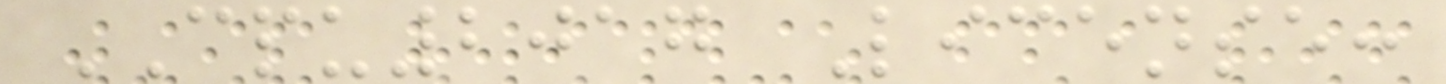CPU2017 License:
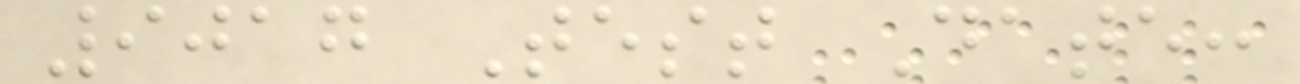9017 Test Date:
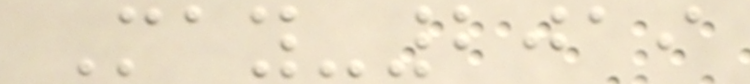May-2019
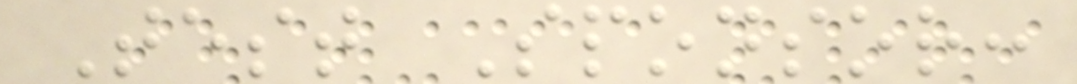Test Sponsor:
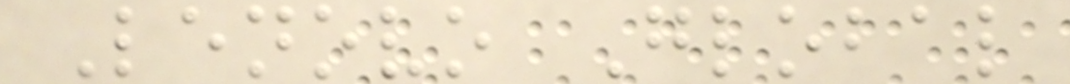Lenovo Global
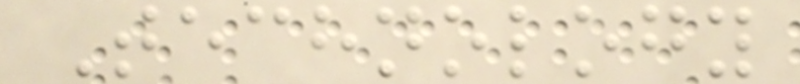Technology
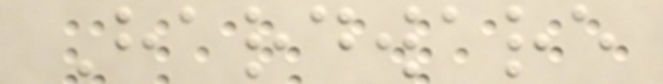Hardware
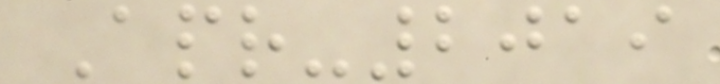Apr-2019
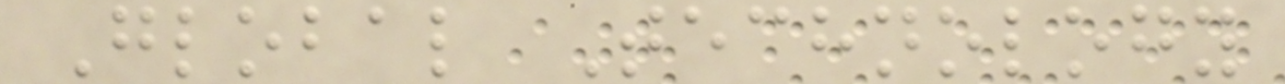Global Technology
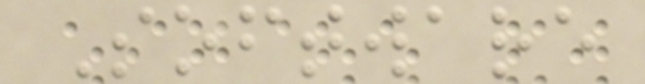Software
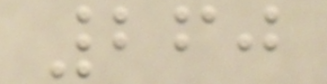260
